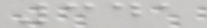341
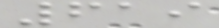619
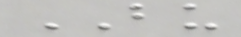BU
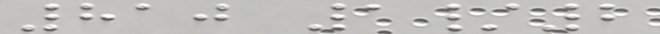810 1/2
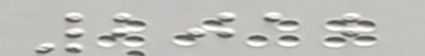2012
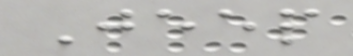Jeep
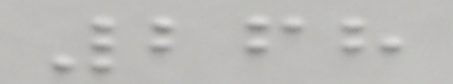268
